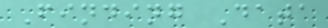Finding Data
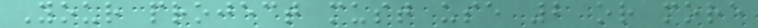Your project must use 2 or more
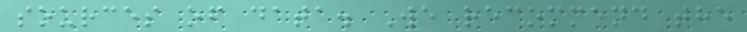sources of data. We recommend the
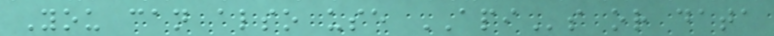You can also use APIs or data
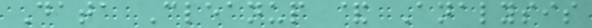Data Cleanup & Analysis
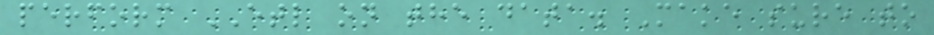perform ETL on the data. Make sure to
